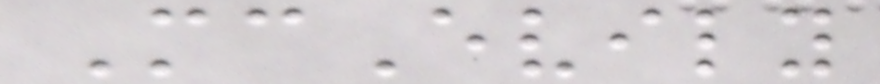McEvily
